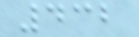432
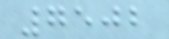7502
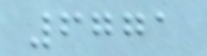6771
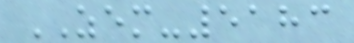ZEM-5183
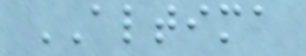ALTIMA
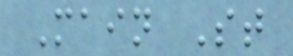Main St
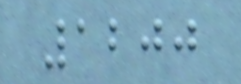1200
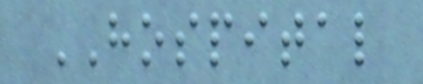HOSPITAL
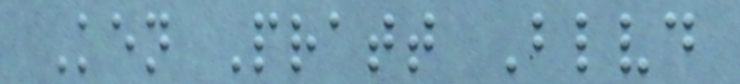Ken Pratt Blvd
